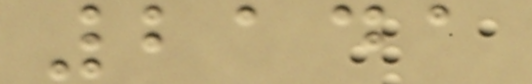2141
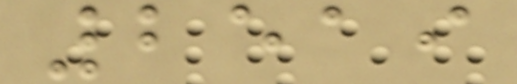2519
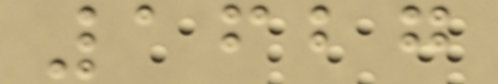1627
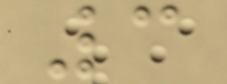3
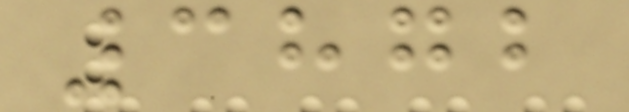3872
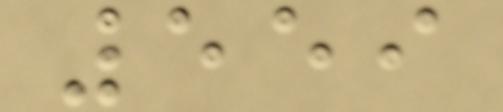559
